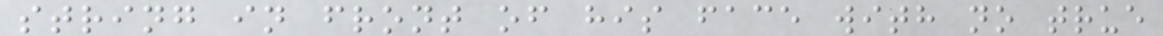string in front of his face with no true
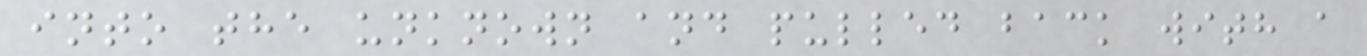into the unknown and pulled back with a
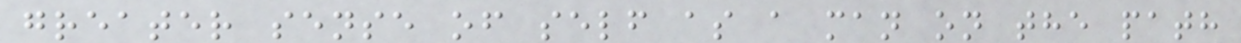greater sense of self as a man on the path
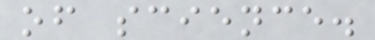of science.
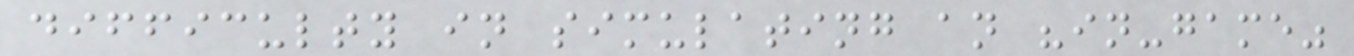difficulty in simulating an "in-game"
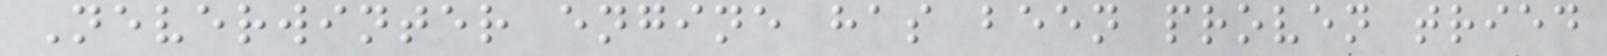Neverwinter engine has been proven tried
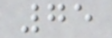75
